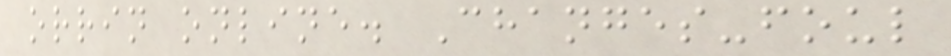orrin online. Changes-foul
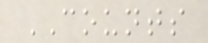COUNTS
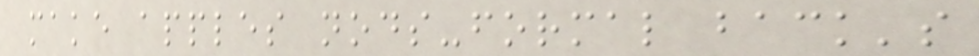make apples nods-formal back's
